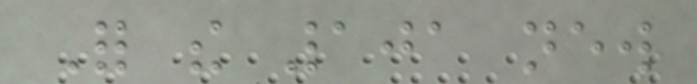For the 101 new
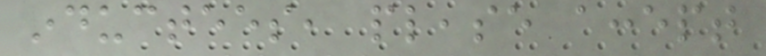inductees, please accept
